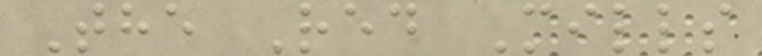The Red Mills
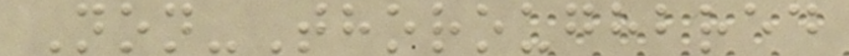Non-Thoroughbred
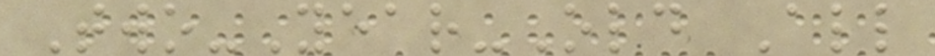Two-Year-Old All
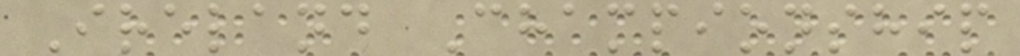Ireland Championship
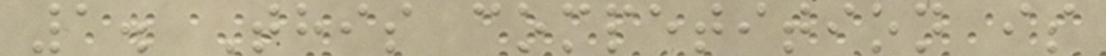1. This competition is
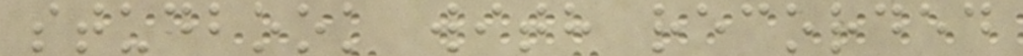studbook with recorded
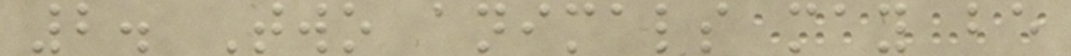2. Two animals may be
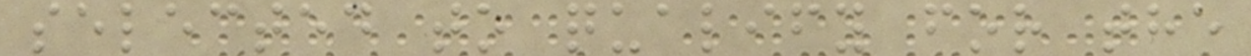selected to qualify for the
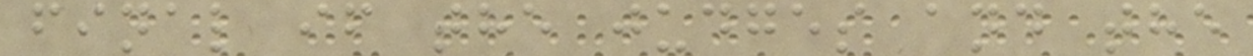final if the judges and the
